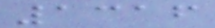1316
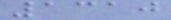1310
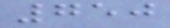750
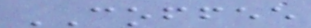COFFEE
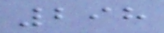298
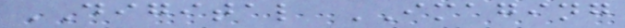DIGITAL IMAGING
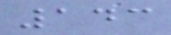143
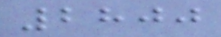2800
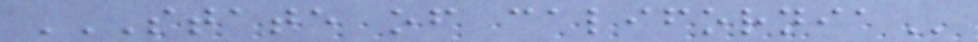STATE OF CALIFORNIA
